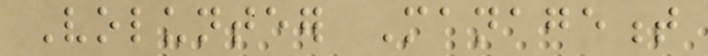Volunteer Management
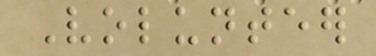Volunteer
